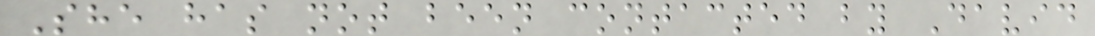She has not been contacted by David
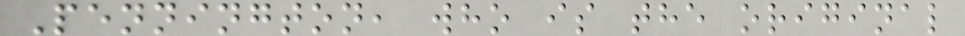Pennington, who is the original
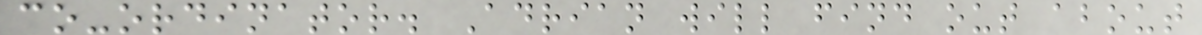co-ordinator. Adrian will find out about
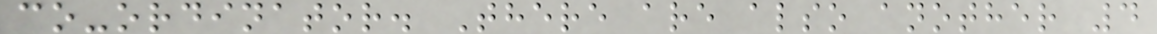co-ordinator. There are also another 4
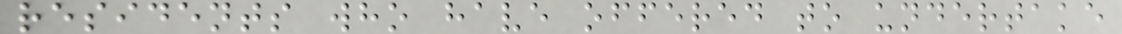residents who have offered to undertake
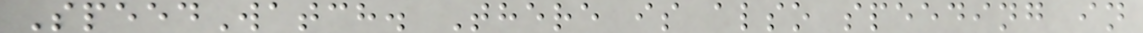SpeedWatch. There is also speeding in
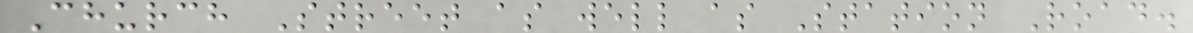Church Street as well as Station Road.
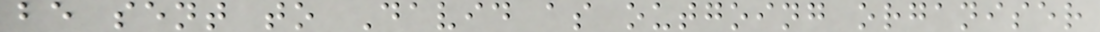be sent to David as outgoing organiser
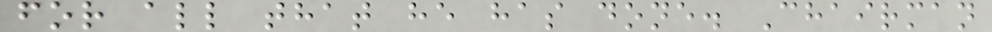for all that he has done. Chairman
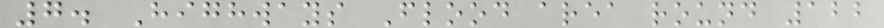7. Highways Flood area round 122
